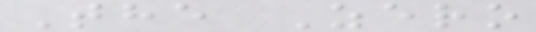The Zero
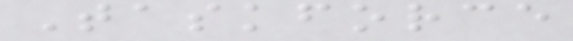Taskforce
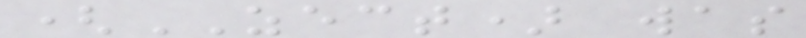(ZECT) was
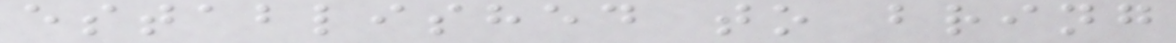established to bring
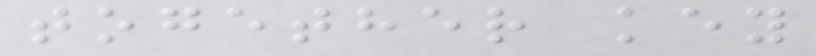together key
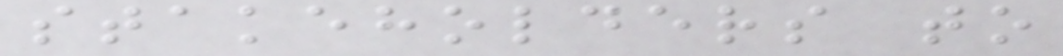stakeholders to
